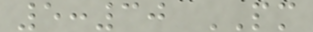5:30 PM
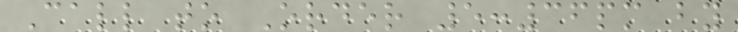Call to Order 5:36pm by
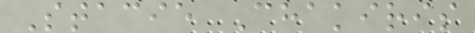Stacie Chakiris
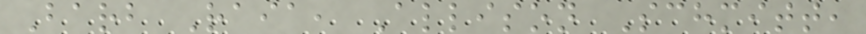Barb Raia, Allison Schmitt,
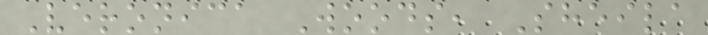Veronica Woods, Sheila
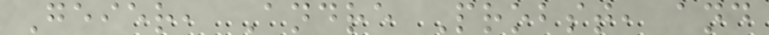Geier, Andre Probst, and
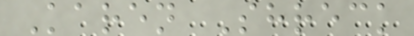Karen Shreck
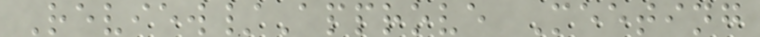Review/Approve Meeting
